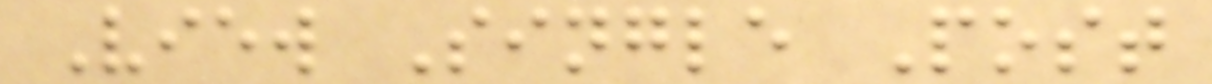View Single Post
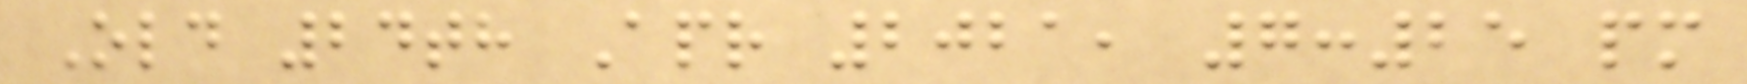Old 24th Apr 2021, 7:25 pm
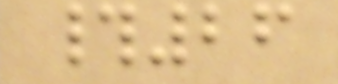#26
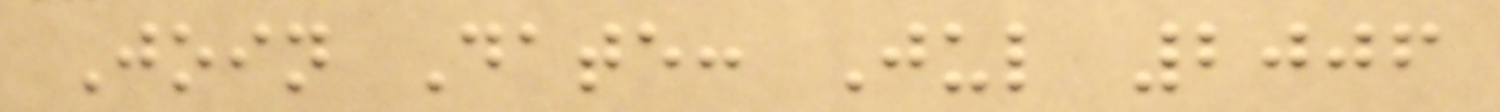Join Date: Jul 2006
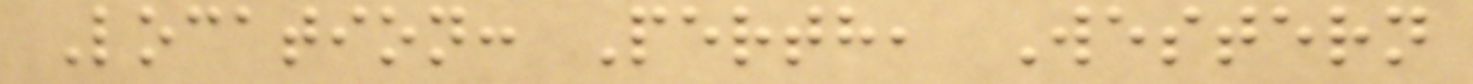Location: Perth, Western
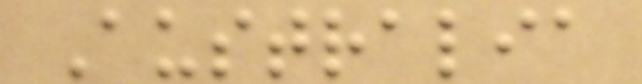Australia
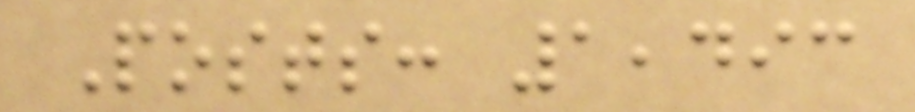Posts: 1,493
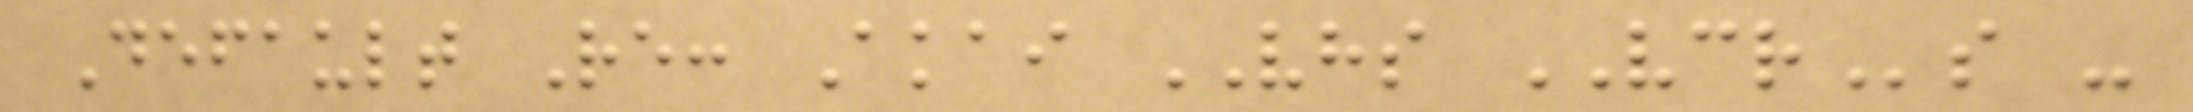Default Re: Akai VHS VCRs -
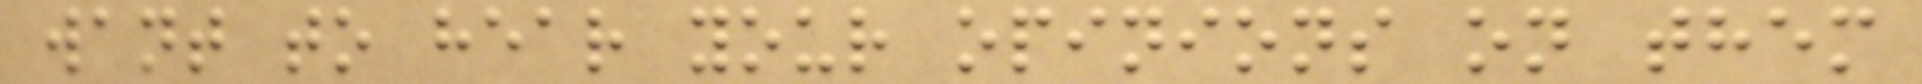want to hear your opinions on them
